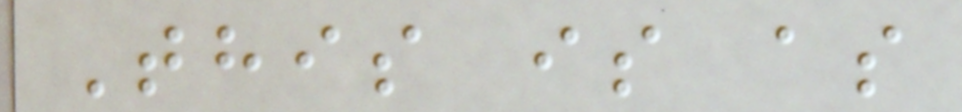This is as
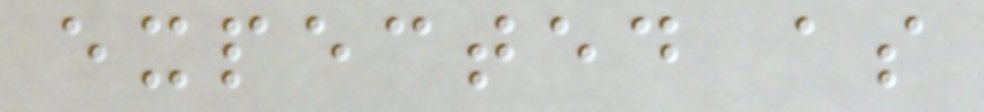expected as
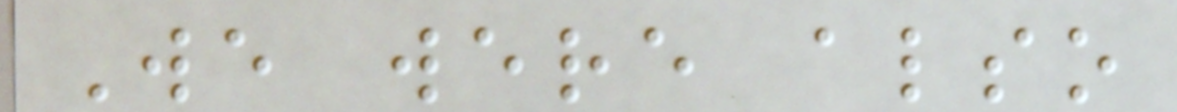We were also
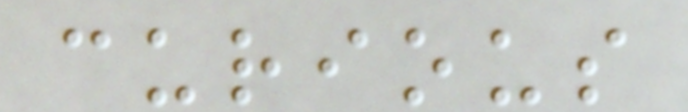curious
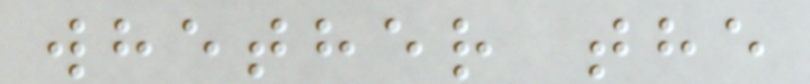whether the
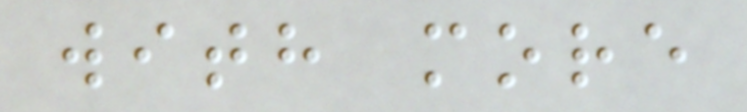with more
